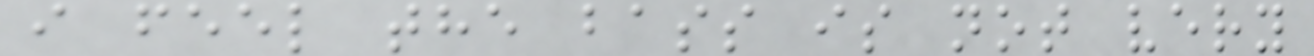i feel the bass is not very
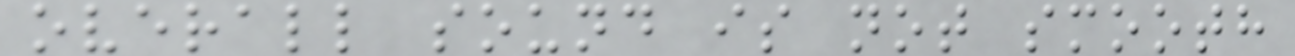overall sound is not smooth
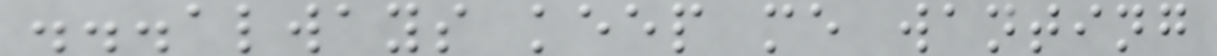...always keep me wanting
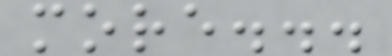more...
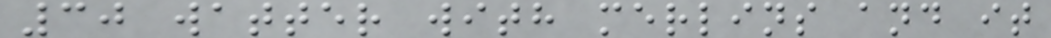30 watter with merlins and it
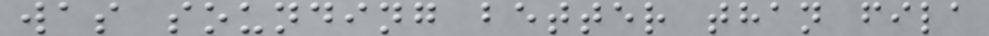was sounding better than fila
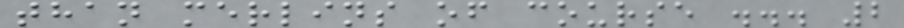than merlins of course ... 2
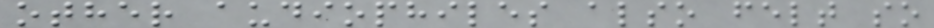other audiophiles also felt so
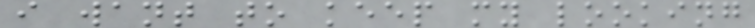i want to keep my looking
